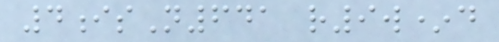4isN641 r9w*d
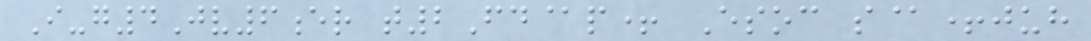I-g4Jv6er t2Fd@p+ Esoc s@+juh
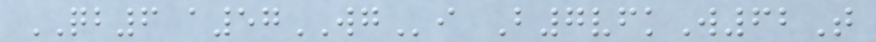QB6 a57WGi B7vfkW62T
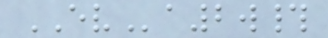EVa2w#
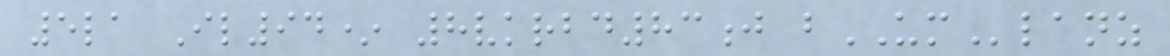5la Il94* 8vkrbd83j bUMlanz
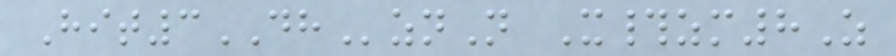Hit3DHznN X#zm8Z
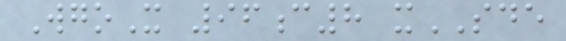WgoX 96c8 xSDE
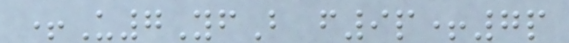+U7YfB f9p+7p
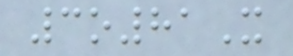3o81X
